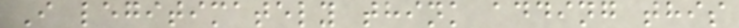I legitimately think adding this
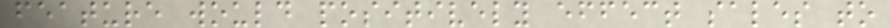feature would positively effect sales to
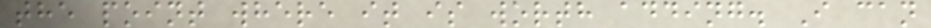the point where it is worth adding. I can
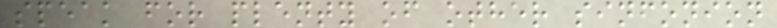speak for plenty of other sinfonion
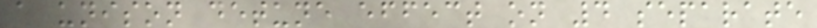a unison detune effect on 4 separate
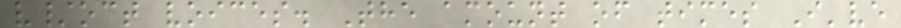v/oct voices. The amount of times I've
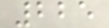225
